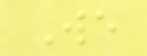We
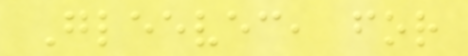Gleevec, for
